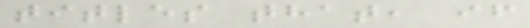titles that, if
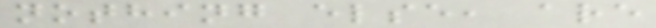nothing else, are
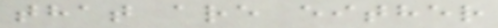that are either
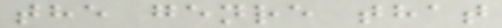the genre that
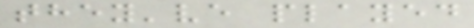they've played
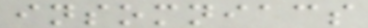insomniacs
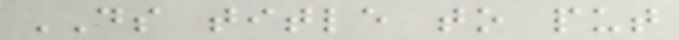DS title to put
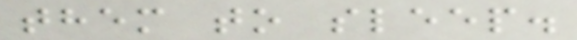them to sleep.
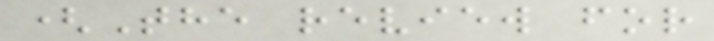(The review for
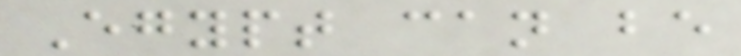Egypt can be
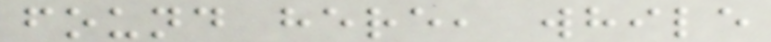found here, while
